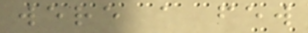were a few
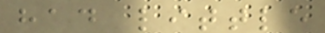had little
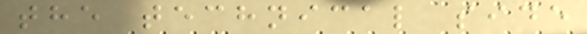the technical side
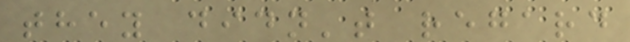they didn't regard
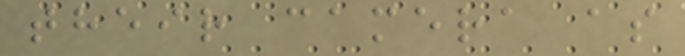their camera as
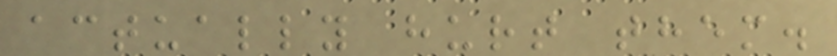actually hurt them.
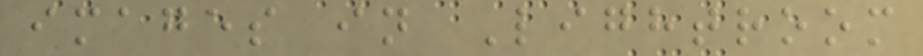images in Lightroom
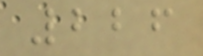226
